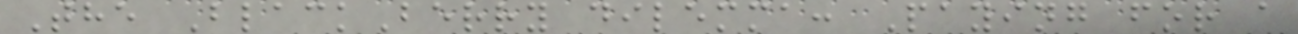The BlackBerry dilemma: Paying for a
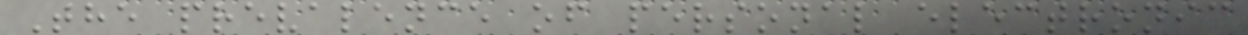The prevalence of personal electronic
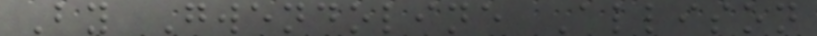By Gwendoline Allison
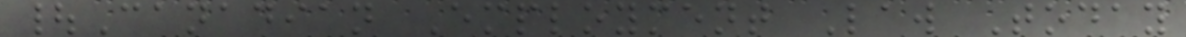|Canadian Employment Law Today
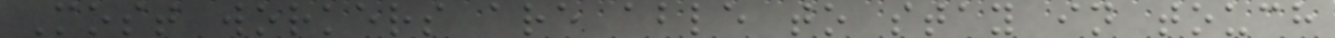Most workers are able to stay in touch
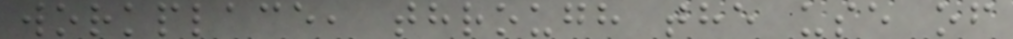workplace, through the use of
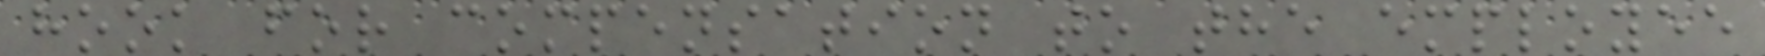hook for compensation to the employee
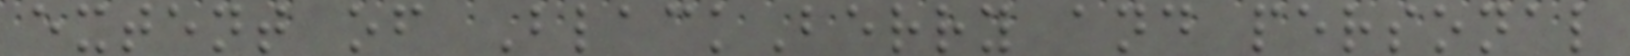extent of BlackBerry and personal
